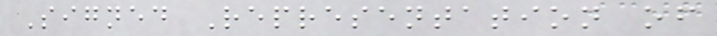Signed Representation of
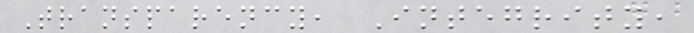Transparency, Integrity,
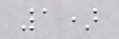1)
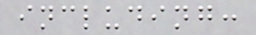including:
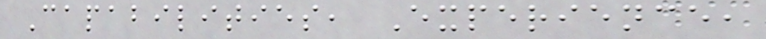Capabilities, Experience,
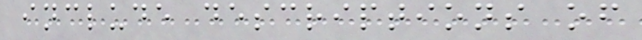include descriptions of
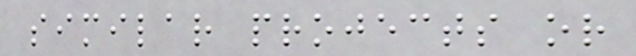similar projects or
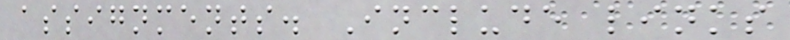assignments. Include links
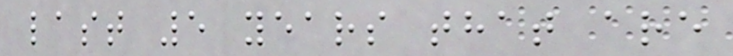last 5 years that are
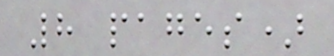8 pages)
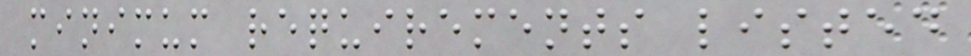minimum requirements listed
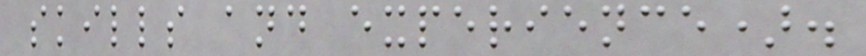skills and experience).
